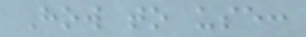How to use:
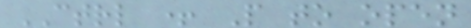CTRL + P to open
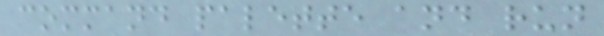command palette and run
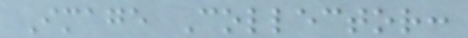Image Collector:
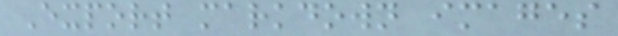Export markdown images
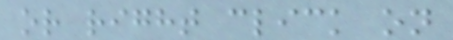or right click on
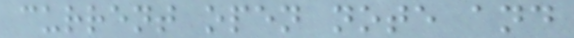current open note and
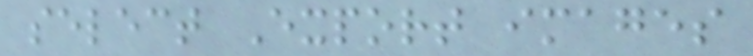select Export images
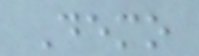Demo
